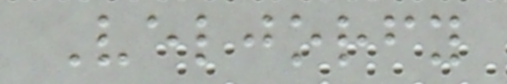Veljorfy
